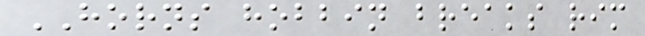HORNS hobbin breaks rim
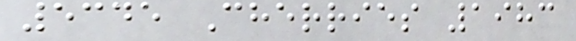5345 Cherries 1983
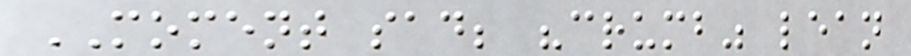MOMENT sad; "crumb" lean
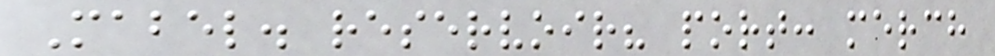Mabel. reservoir? port: merch
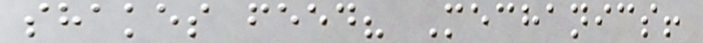shakes feed? Mechanics!
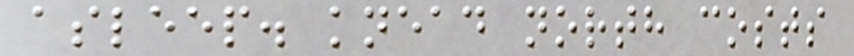asleep. knead north costs
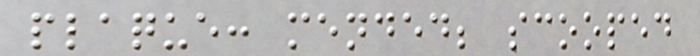plaque: mended; scooped
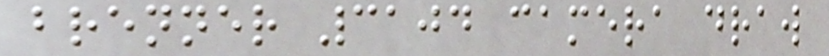brenner 3104 camera draw
